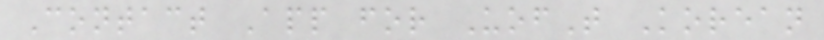Contact App for UofT Korean
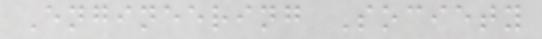Engineering Society
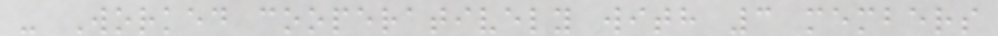- Worked cooperatively with 3 members
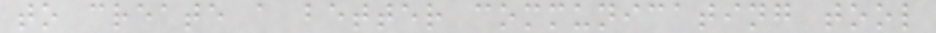to create a better communicating tool
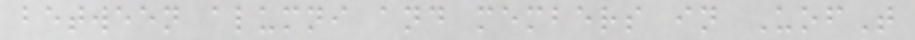between alumni and members in UofT
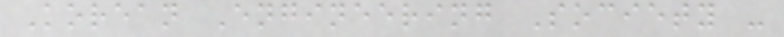Korean Engineering Society -
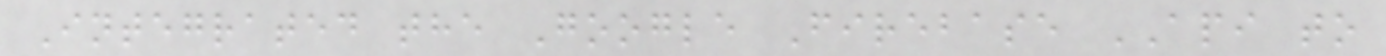Integrated the Google Firebase API to
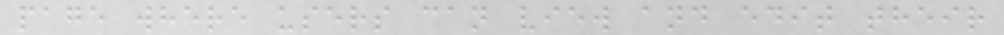page where users can view and edit their
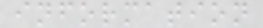information
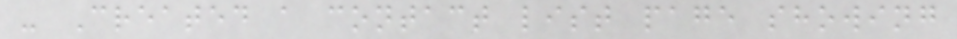- Created a contact list page showing
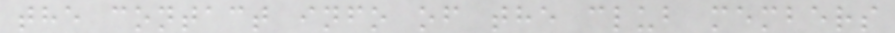the contact info of the club members
